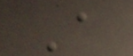A
